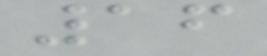16
